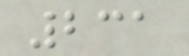231
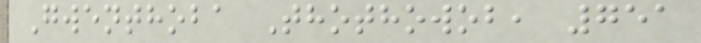Gwenthoba Thothowob, 751
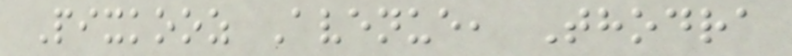Pixkooz Avenue, Thodra
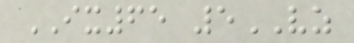IX65 5VZ
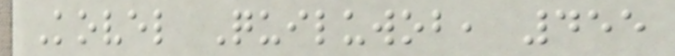Kovel Quiluwob, 455
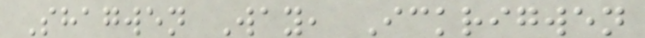Shagwen Way, Ickrigwen
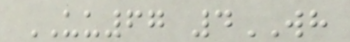UU67 4WH
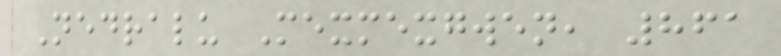Nedralu Mexmexgwen, 861
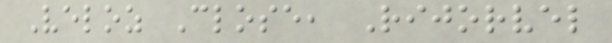Veloz Close, Rijorvel
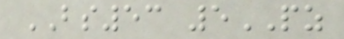BS53 5PZ
